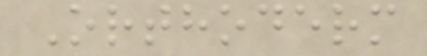Orthoderm
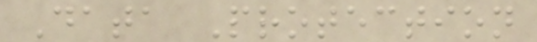Data Protection
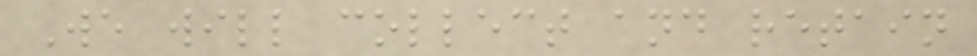We will collect and retain
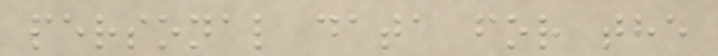personal data for the
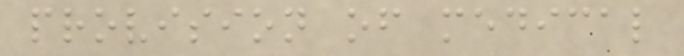provision of medical
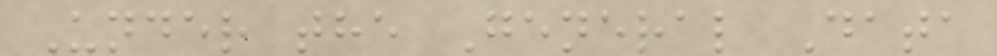Under the General Data
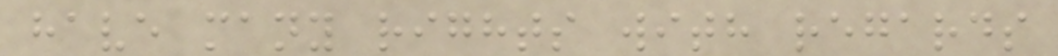have many rights with regards
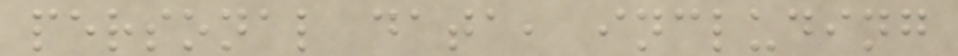personal data, including
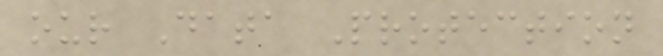our Data Protection
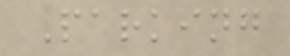Parking
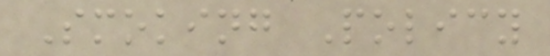Smoking Policy
